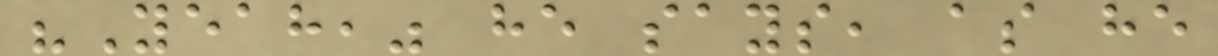"Yeah," he says, as he
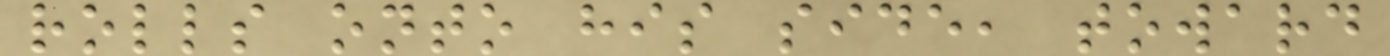rolls onto his side, toward
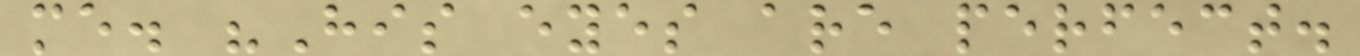me. "His eyes are perfect.
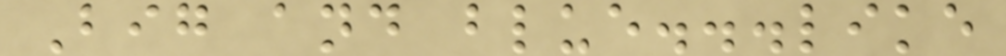Big and blue...like
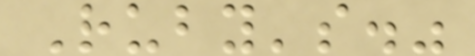Ruby's."
